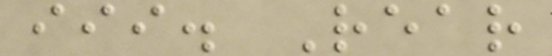iii. Rear
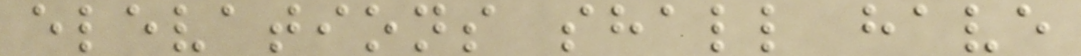elevations shall have
